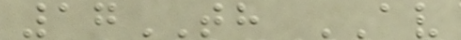17TH AV
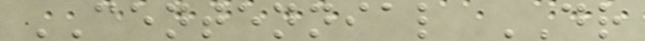CENTENNIAL DR
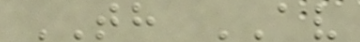TH AV
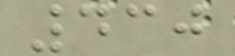430
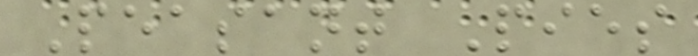Peasant Pies
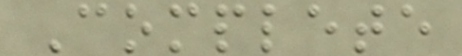Complete
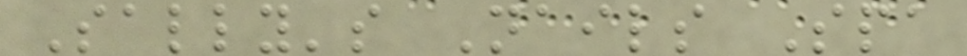Sally's Nails Spa
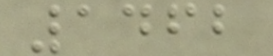1462
